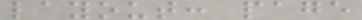layout: page
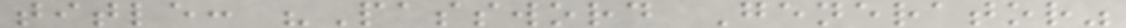title: "Password Generator"
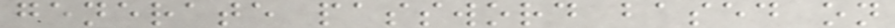generate password based on
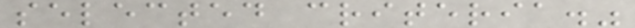selected criteria."
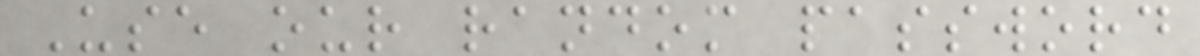Use our random password
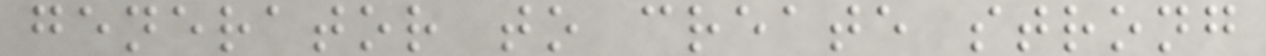generator to create strong
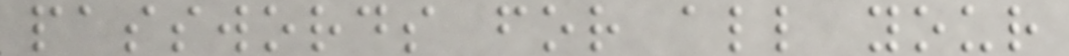passwords for all your
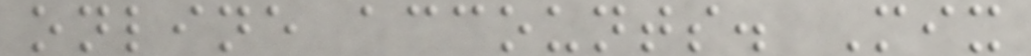online accounts. Mix
